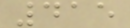415
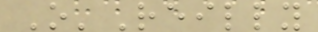O'Reilly
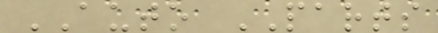AUTO PARTS
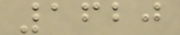1620
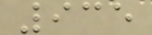935
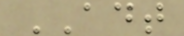ADT
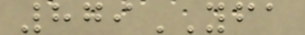879YFA
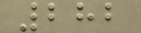282
